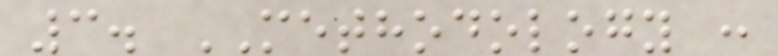3. METHODOLOGY :
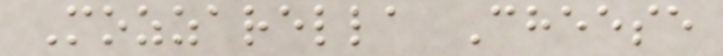Mozzarella Cheese
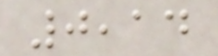0,14
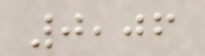0,06
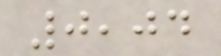0,04
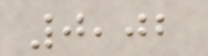0,02
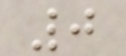0
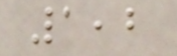1,2
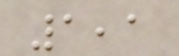1,1
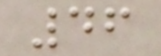46
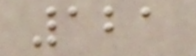121
